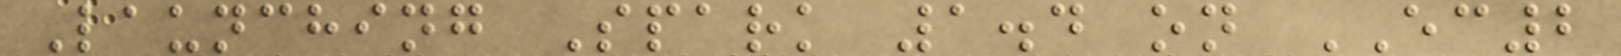Launching Spark 1.4 on EC2
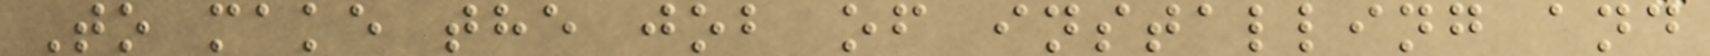To make the job of installing and
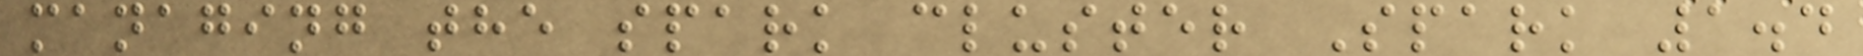managing the spark cluster Spark 1.4
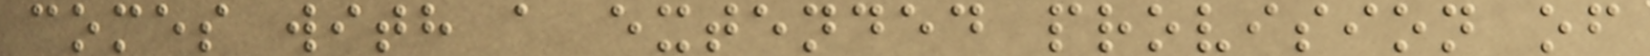comes with a extended provision of
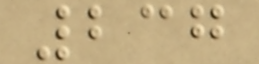237
